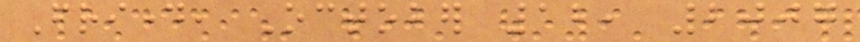Friday, October 12, 2007
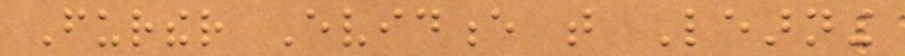Further Evidence that Learning
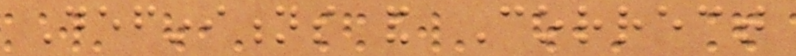Definitions and Correct
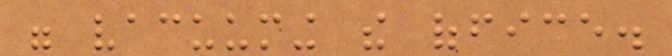were vacuuming the office.
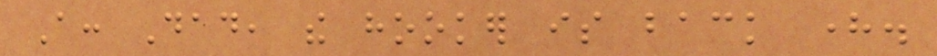A: Dad, the hooker is back here.
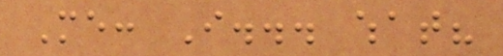Me: I... what?
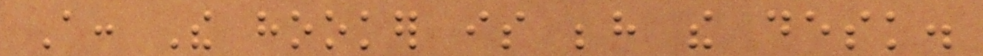A: The hooker is behind the desk.
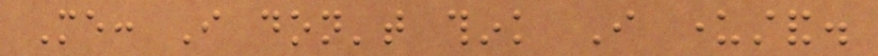Me: I don't think I understand.
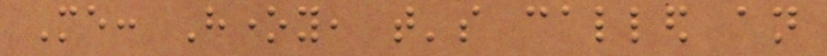Me: Honey, that's called an
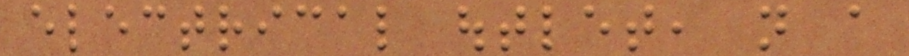electrical outlet, not a
